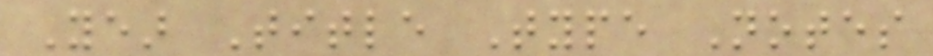Year Title Type Notes
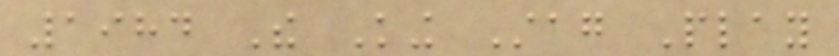1984 The King Stag Play
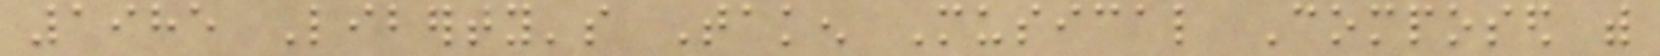1985 Liberty's Taken Musical Composed with
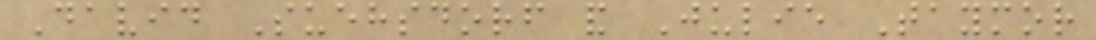David Suehsdorf and Julie Taymor
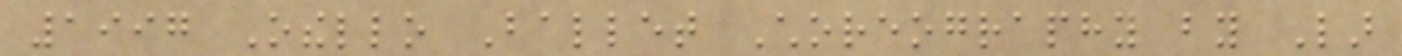1997 Othello Ballet Choreography by Lar
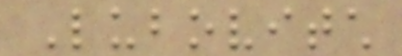Lubovitch
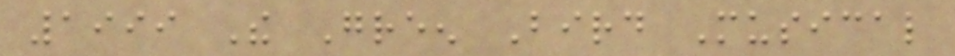1999 The Green Bird Musical
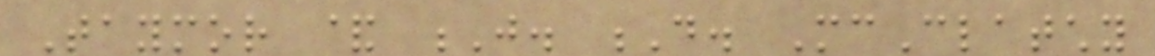Taymor & J. D. McClatchy
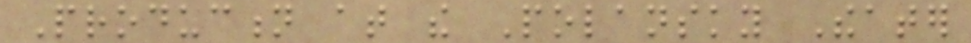Production at the Polansky Theater
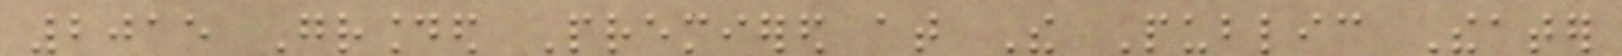2015 Grounded Premiered at The Public Theater
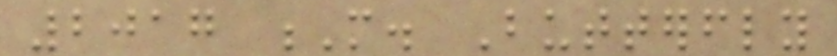2017 M. Butterfly
